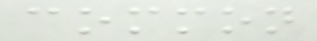common
